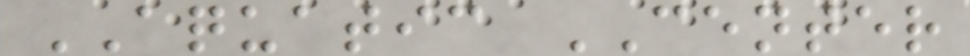AQUATIC CENTER
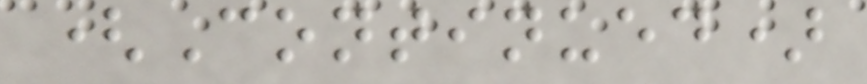(Continued)
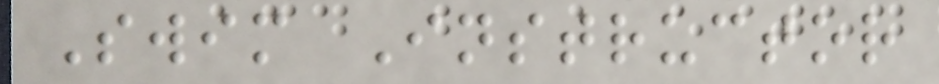Swim Instructor
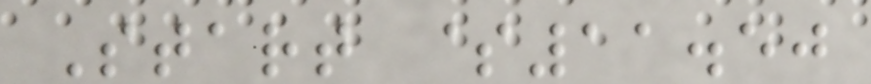Start $11.50
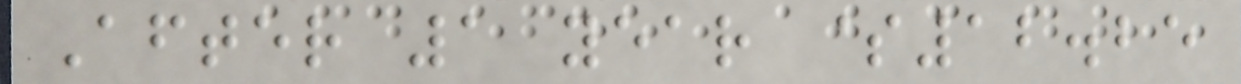After 1 year $12.25
